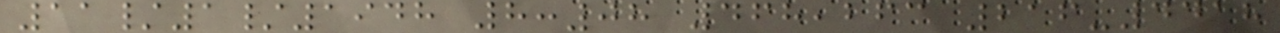11/1/1948 8:08 468,263 216-4418
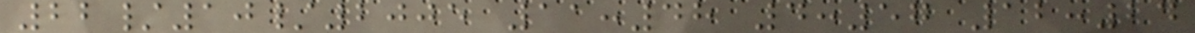22/10/2005 11:48 4:57 12:24
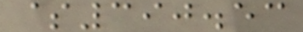$390.53
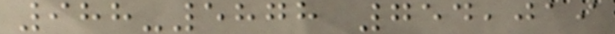988-5878 754,019
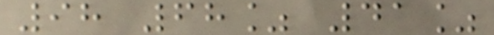98 68% 41%
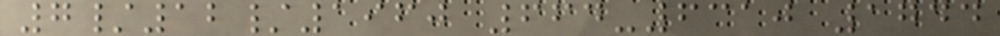7/12/1960 664-6310 1744
